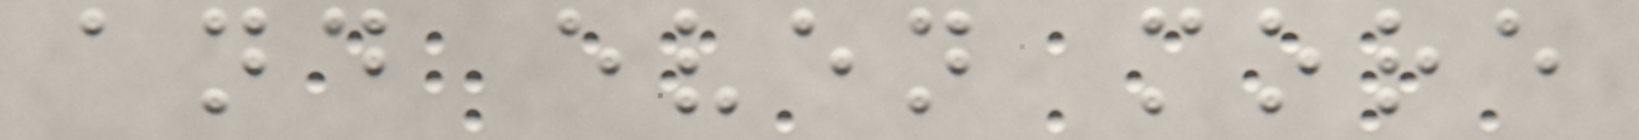and even more
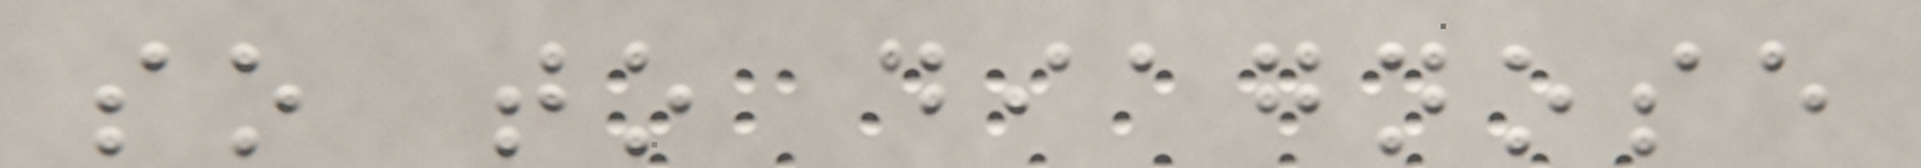so to diagnose
